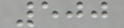500
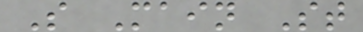S Main St
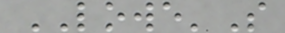LOWE'S
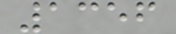1356
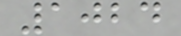1024
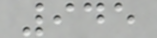945
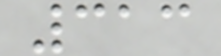313
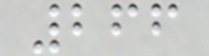266
